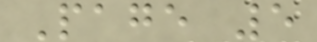Page 5
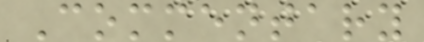Commentary
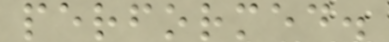performed.
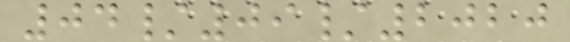04/09/2020
